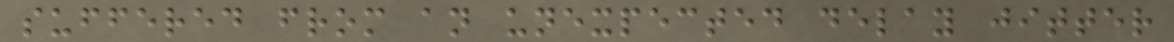suffered from an unexpected delay jitter
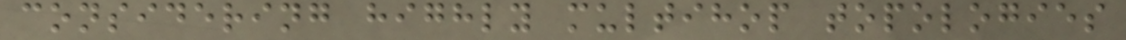considering highly multihop topologies
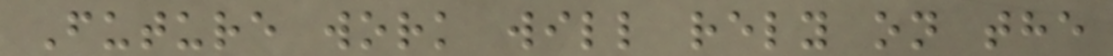Future work will rely on the
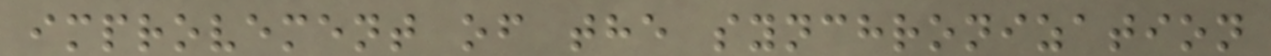improvement of the synchronization
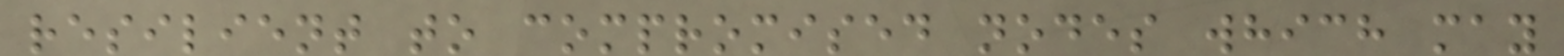resilient to compromised nodes which may
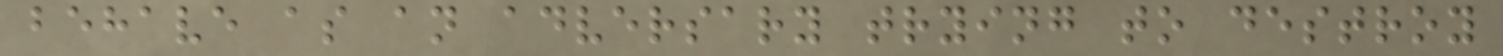behave as an adversary trying to destroy
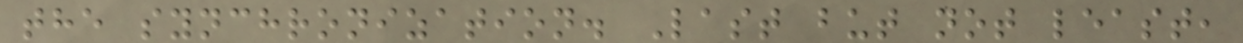the synchronization. Last but not least,
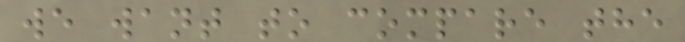we want to compare the
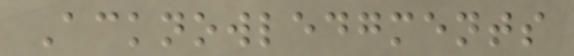Acknowledgments
